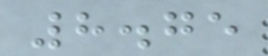8.75
